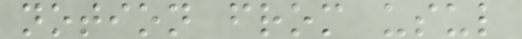notion from usul
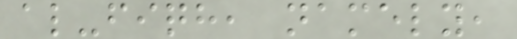al-fiqh, namely,
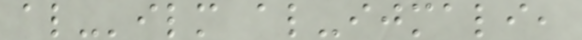al-'ilm al-ijmali,
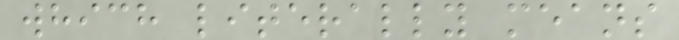which literally means
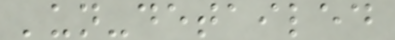'un-detailed
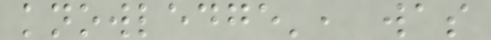knowledge', was
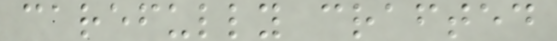carefully crafted
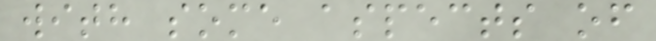with some aspects of
